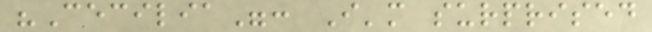"Cecilia": I'm surprised
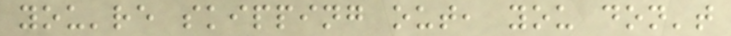you're skipping out, you don't
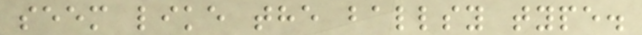seem like the ballsy type.
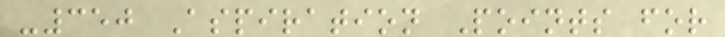-350 Aspiration Points for
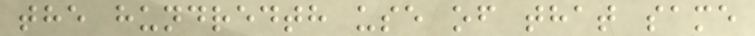the hundredth use of that same
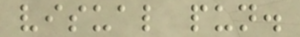visual pun.
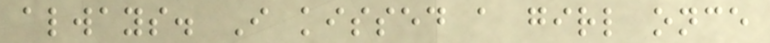always. I kissed a girl once
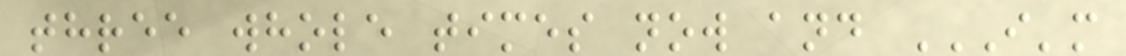three whole times now and I'M
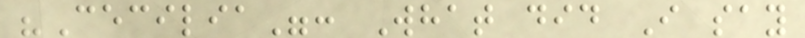"Cecilia": What did I say
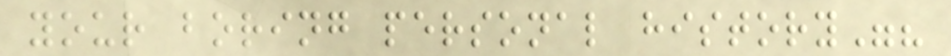your boring personal history"?
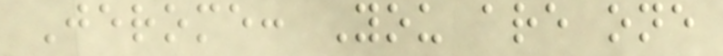Jerome: You are one
